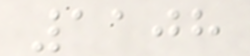1108
